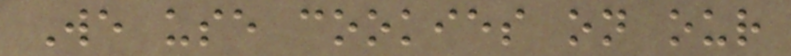We use cookies on our
